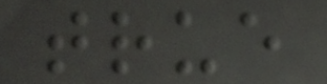true
